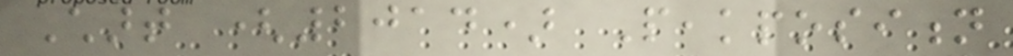Chart (2014) Peakposition
